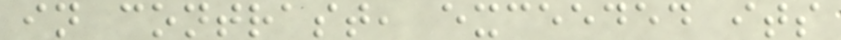in contrast, exceeded its
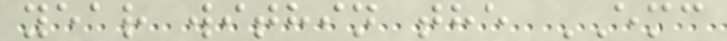year within the EMC
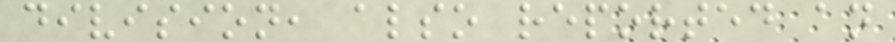division, also reported an
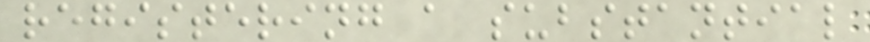registering a substantial
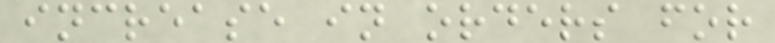increase in orders for
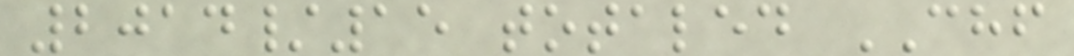2014/15 totaled CHF
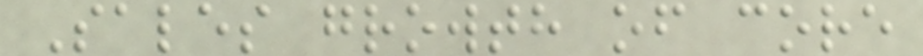Sales growth of core
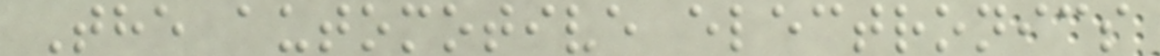The automotive electronics
